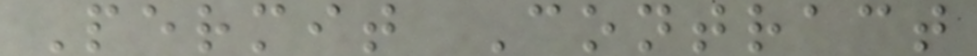Permit Contract
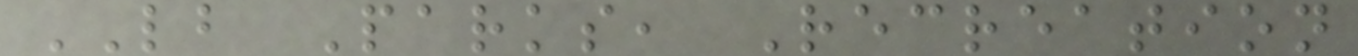LB Parks, Recreation
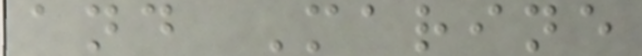and Marine
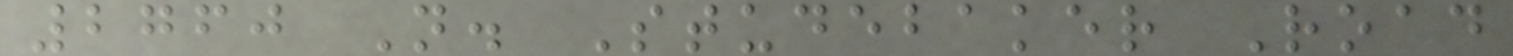2760 N. Studebaker Road
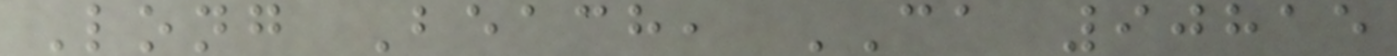Long Beach, CA 90815
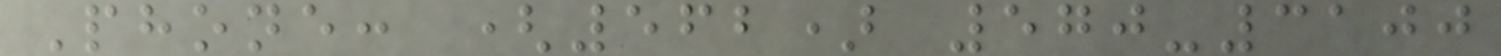Phone: (562) 570-3100
